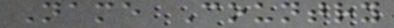Name Country
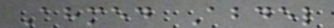Ahmed Abdel
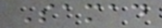Samad
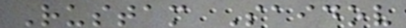Rustam Saidov
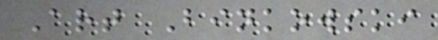Art Binkowski
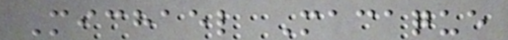Michael Macaque
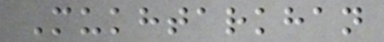Mukhtarkhan
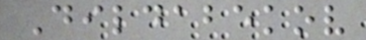Dildabekov
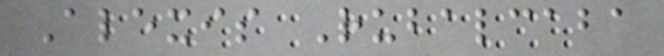Alexis Rubalcaba
